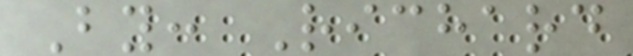By: Richard
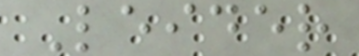Leider
